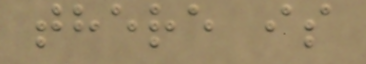there is
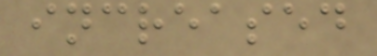increased
